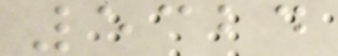5324
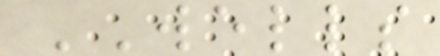WELLS
